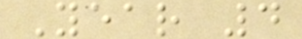Year 4
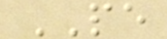PE
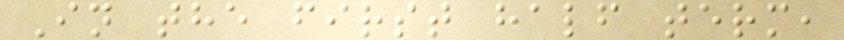In the first half term,
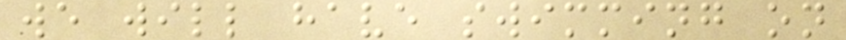we will have swimming on
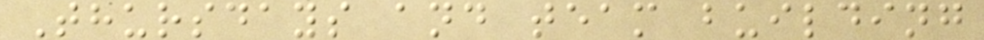Thursdays and team building
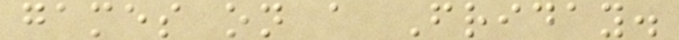games on a Friday.
